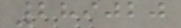289020
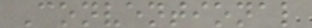Conventional
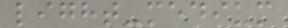light-medium
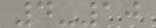4-10
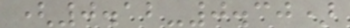(0.12-0.30)
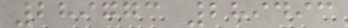289773 289493
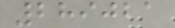289021
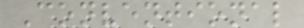Conventional
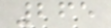265
